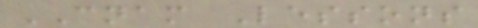CNAM Lessons
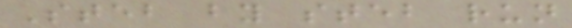Steb by steb run
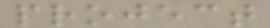project
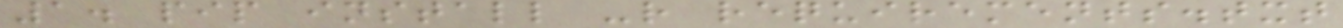1. pip install -r requirements.txt
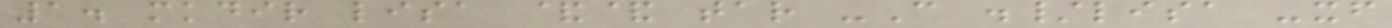1. mkdir lisa && tar -C ./lisa -xf
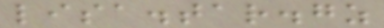lisa.tar.gz
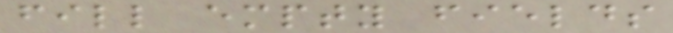fill empty fields
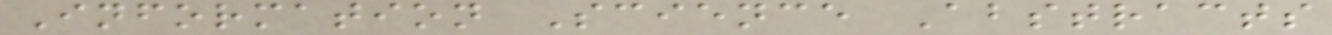Information Science Abstracts
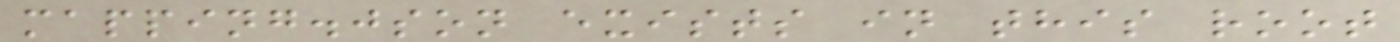mapping.json exists in this root
